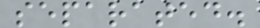separated.
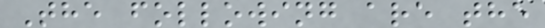The following are the
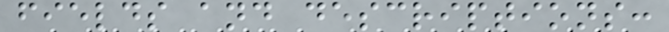fields and descriptions:
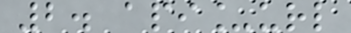2. api_url
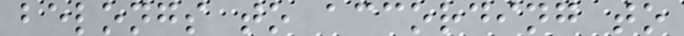belongs to according to
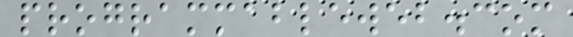programmableweb.com
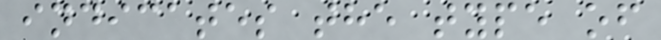indicates the type of
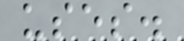uses.
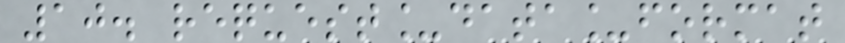10. request_data_format
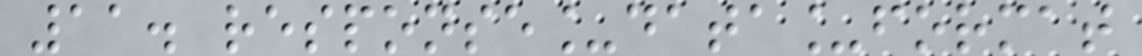11. response_data_format
